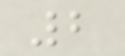2
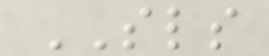SLS
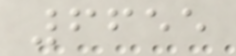6655
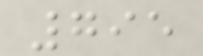795
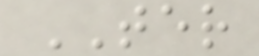TER
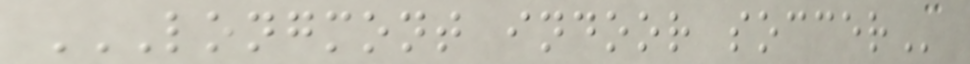LONGMONT INDOOR SOCCER
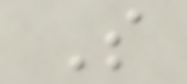S
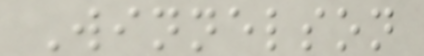Winnelson
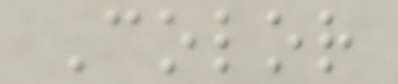Color
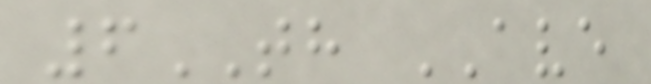6TH AVE
